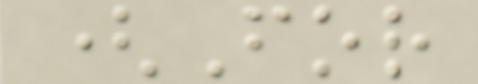(For
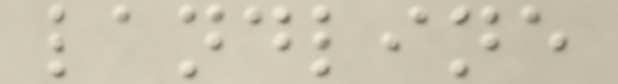landline
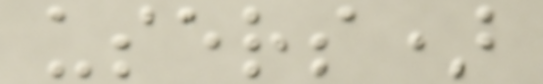users)
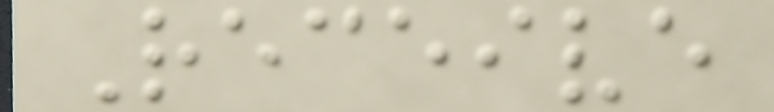Receive
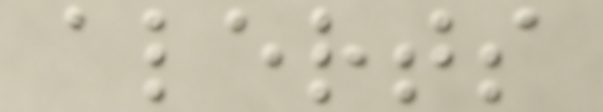alerts
